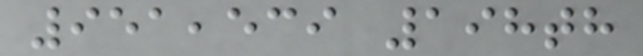951,539 198th
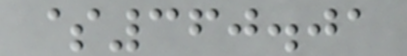$360.01
